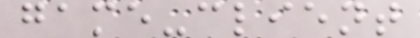game-client
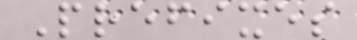Prefixes
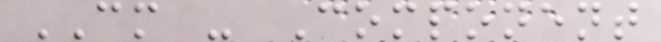CM - Component
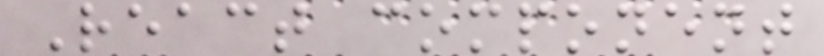React component
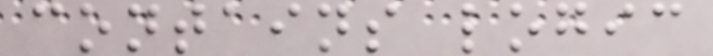contains logic
